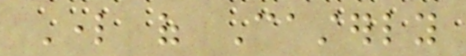Lord of Casterly
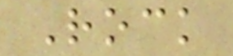Rock
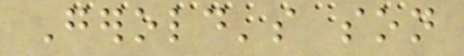Gerold's son
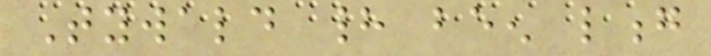Tywald had been long
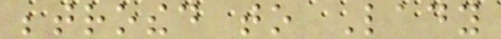betrothed to Lady
